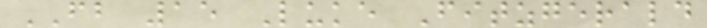FB 15 Luke Fitzgerald
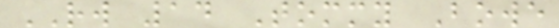RW 14 Tommy Bowe
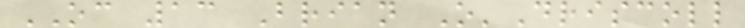OC 13 Brian O'Driscoll
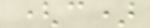(c)
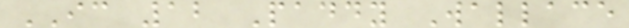IC 12 Paddy Wallace
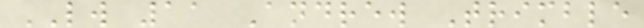LW 11 Andrew Trimble
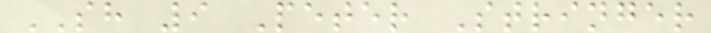SH 9 Peter Stringer
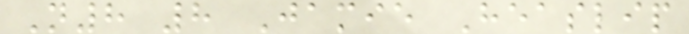N8 8 Jamie Heaslip
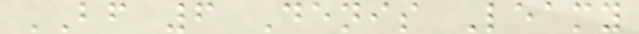BF 6 Denis Leamy
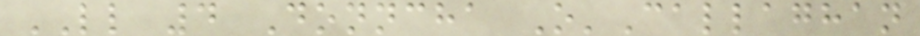LL 4 Donncha O'Callaghan
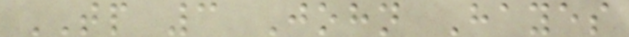TP 3 John Hayes
